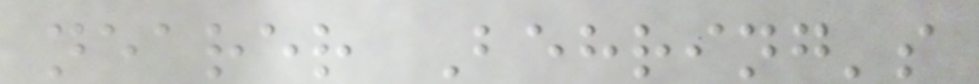nearer Behring's
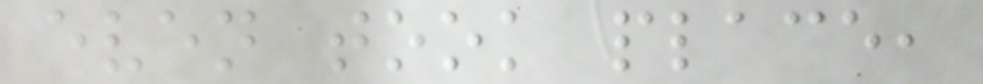even took place,
